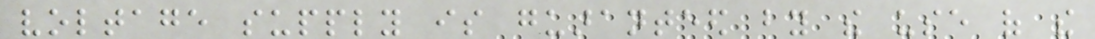voltage supply is guaranteed by the use of the
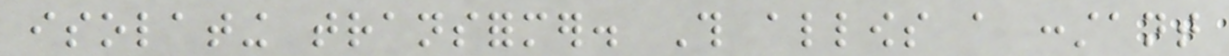isolating transformer. This allows a constant
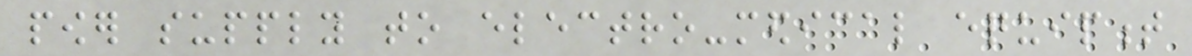power supply to electro-medical equipment
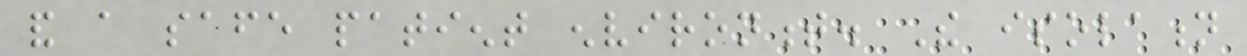and a safe patient environment. The isolation
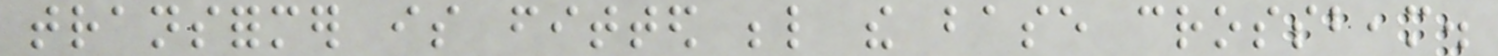transformer is fitted below the base crossbeam.
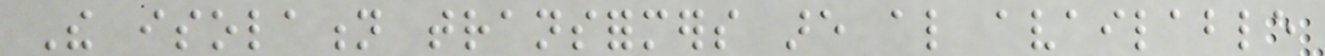The isolation transformers are also available
